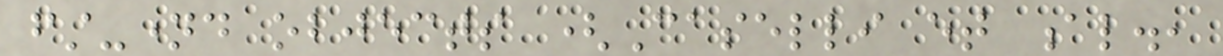first-named objects (Caselli et al.,
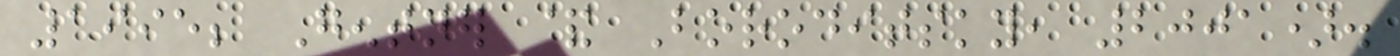1995; Gentner & Boroditsky, 2001).
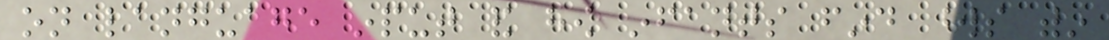on language input and how infants find words within
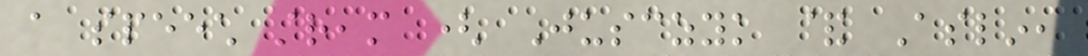a speech stream ( Jusczyk & Aslin,
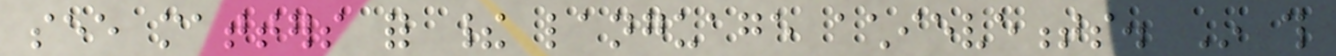see matters for their language achievements. In this
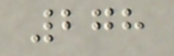278
